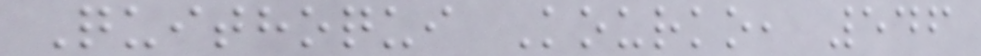Quithoqui Kourko, 546
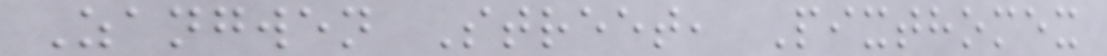Zangwen Street, Pixthomex
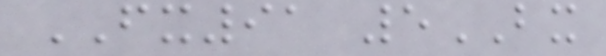FX91 5BX
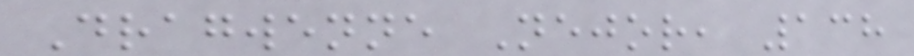Dragwenne Nejor, 138
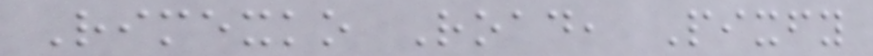Rimexko Road, Pixfy
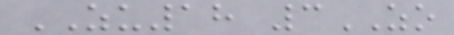ZU18 3ZO
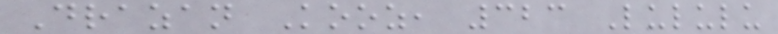Drazan Kooz, 323 Lululu
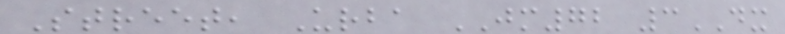Street, Urba JM72 3DX
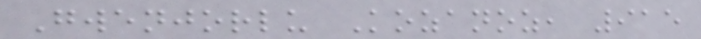Gwenjorlu Kozanoz, 915
